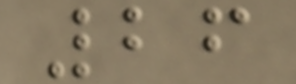26
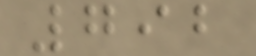792
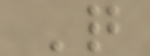Q
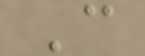C
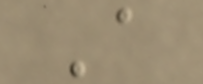A
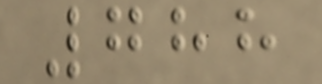788
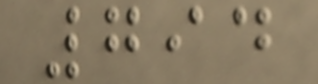794
